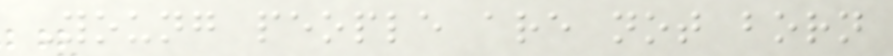Young people are not born
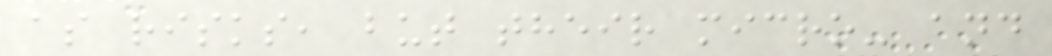as risks, but their micro- and
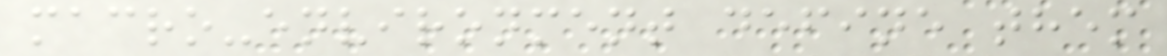macro-environment define them
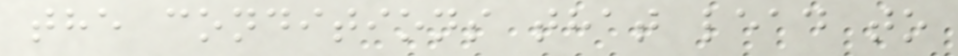the conditions that lead to
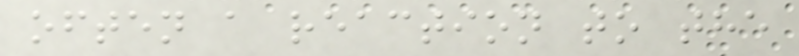often a reaction to the
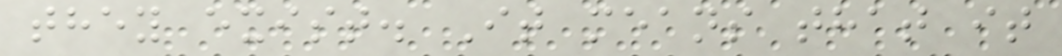they exist. It means that it
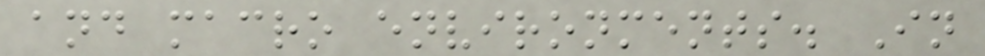and macro environments. In
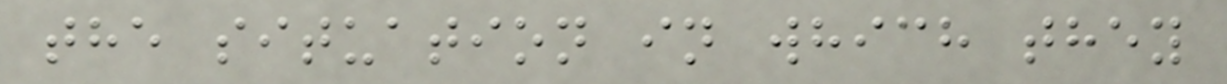the situation in which they
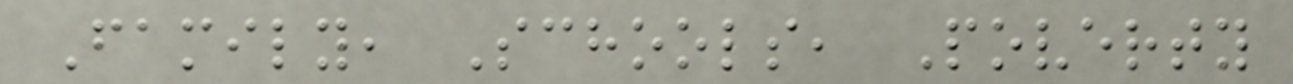Family, Schools, Poverty
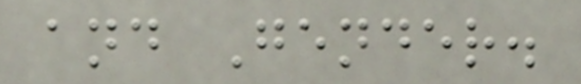and Gender.
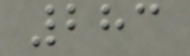283
